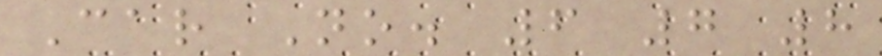Car No. 6 7 8
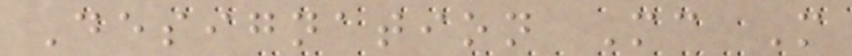Designation Mc M
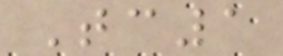Tc1
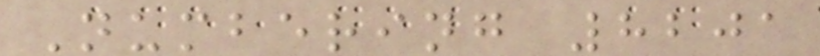Numbering 8201
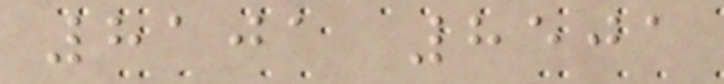8101 8501
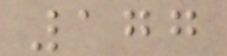177
